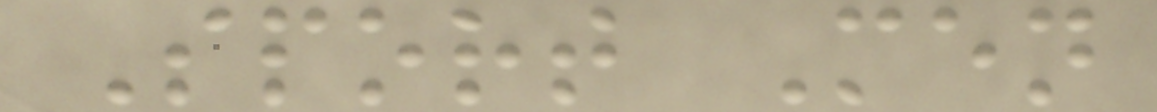Sport Men
